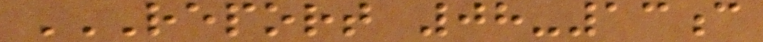REPORT 08-13C
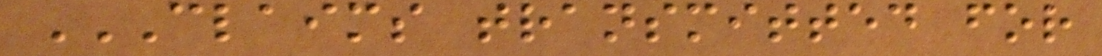CLAIMS TRANSMITTED FOR
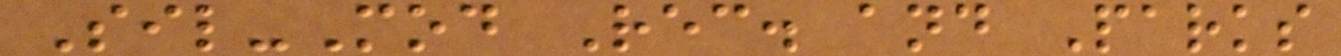Sil-Mod Rec. and Parks
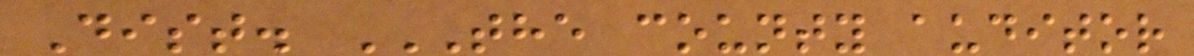Dist. THE COUNTY AUDITOR
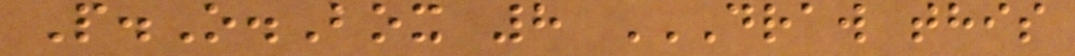P.O.Box 8 DRAW THIS
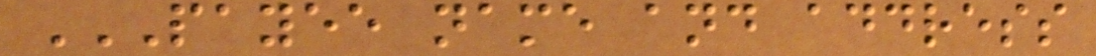PAYEE NAME AND ADDRESS
